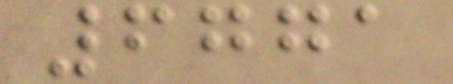6771
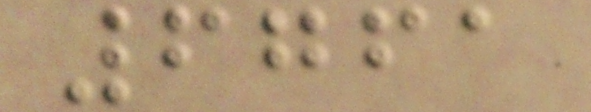6761
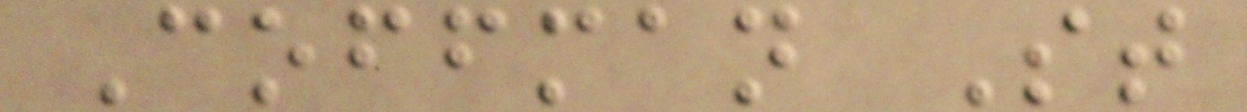Coffman St
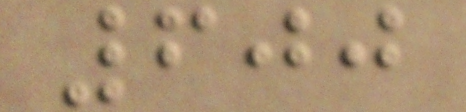600
